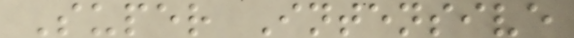Super Intensive
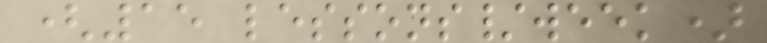(15 lessons/week)
